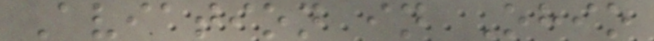Aviation in Ohio
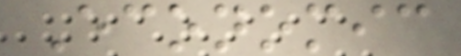Economic
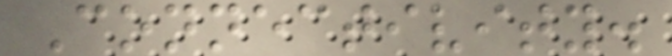Connectivity.
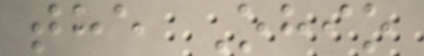the Ohio
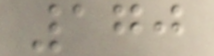170
